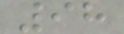98
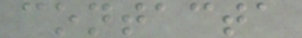contacta
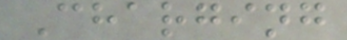Charging
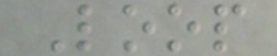Loop
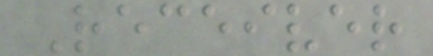Receiver
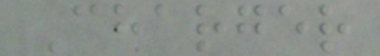Charger
